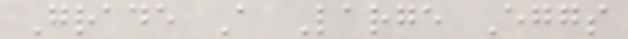Grade A Large Eggs
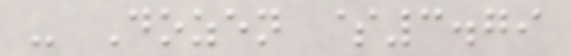- Dozen $3.79
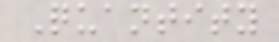Quantity
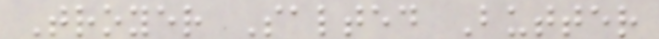Troyer Salted Butter
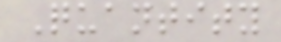Quantity
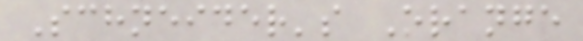Schneider's Orange
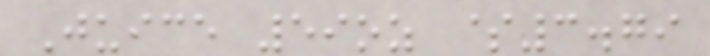Juice 59oz $3.79
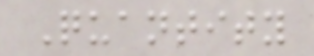Quantity
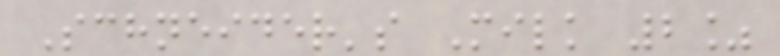Schneider's Milk 2%
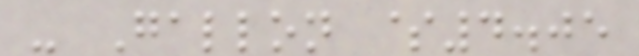- Gallon $4.05
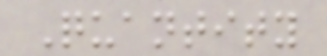Quantity
